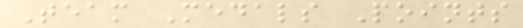Team Medals Points
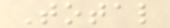Total
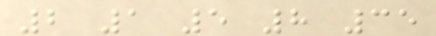2 1 5 8 35
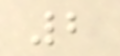2
